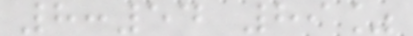8:54 89%
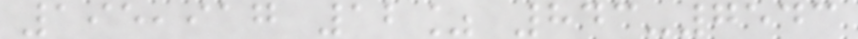195,917 12% 843-7543
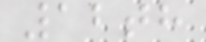12th
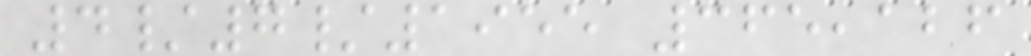4/7/1955 365,126
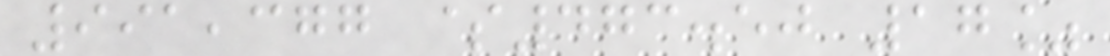991,377 $473.50 17%
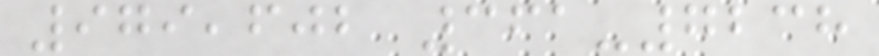979,602 361-7238
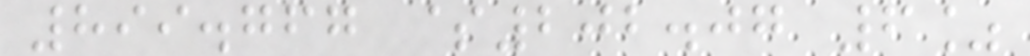899.767 $202.07 6%
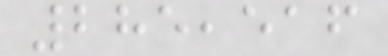285,516
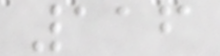116
